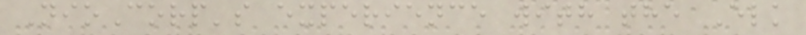NioCorp's experience with the Elk
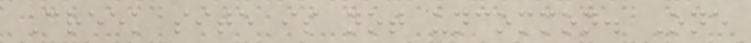Creek site is not uncommon. One
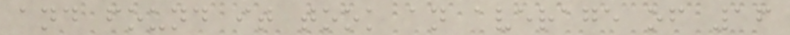and found it took an average of 16
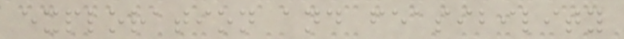exploration and feasibility
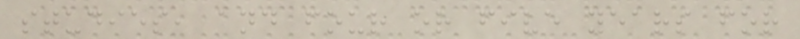studies, and four or five years for
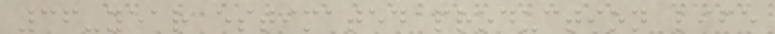36-year estimated production life
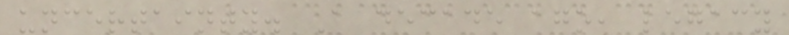uncertainty. A decade ago, legacy
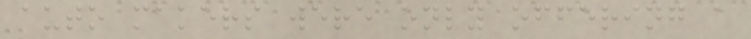auto makers were only offering a
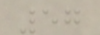57
